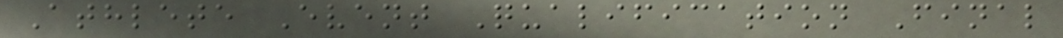Athlete Event Qualification Final
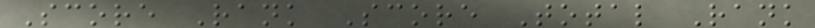Score Rank Score Total Rank
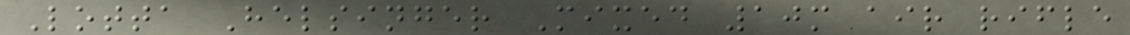Lotta Helsinger Mixed 10m air rifle
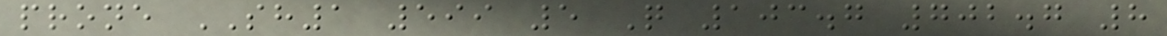prone SH1 599 5 Q 103.7 702.7 8
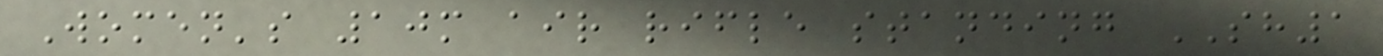Women's 10m air rifle standing SH1
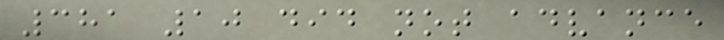381 10 did not advance
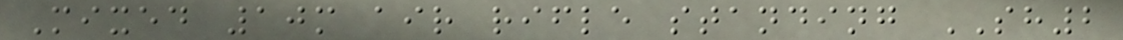Mixed 10m air rifle standing SH2
